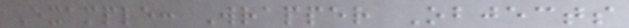Example: Wrapper Objects
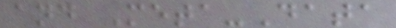and Meta-Data
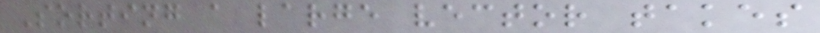Sorting a large vector takes
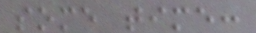some time:
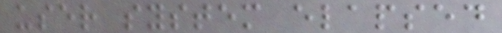user system elapsed
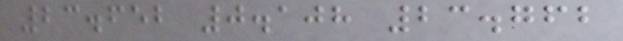23.652 0.108 23.762
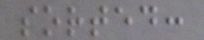sorted:
